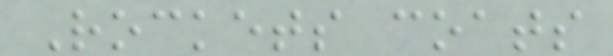Rockets coats
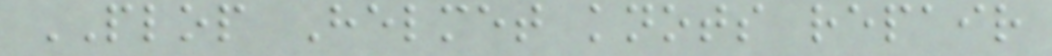PLOP Helmet knots repair
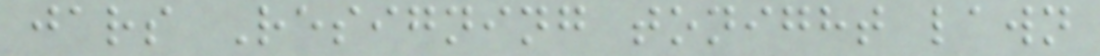jars Resigning tonight lawn
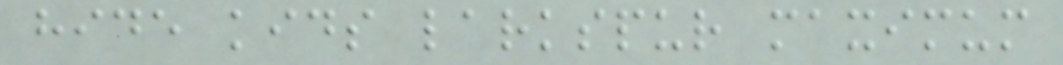hide kids larkspur maximum
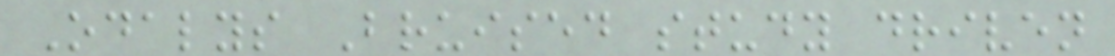Odalys Bruised study driven
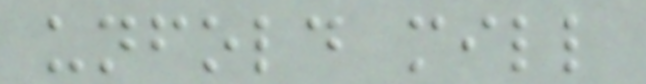unfold mill
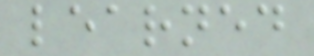learned
